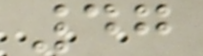47
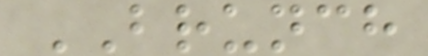BRUNCH
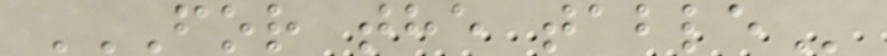FOR THE TABLE
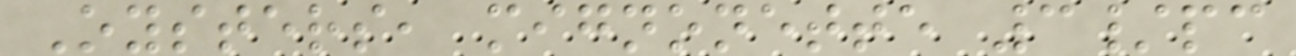Oysters, mignonette 3/pc
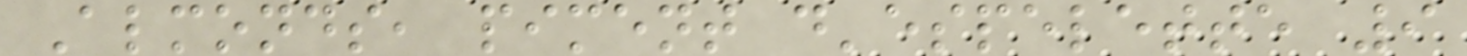Almonds, piment d'espelette 9
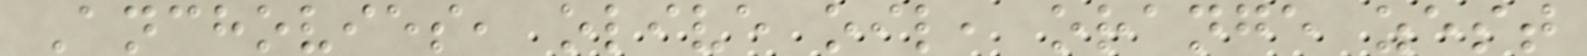Anchovies, olive oil, orange zest
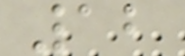12
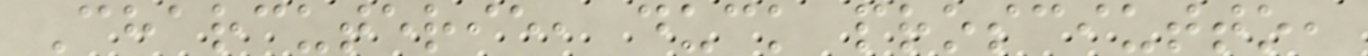Charcuterie, duck prosciutto,
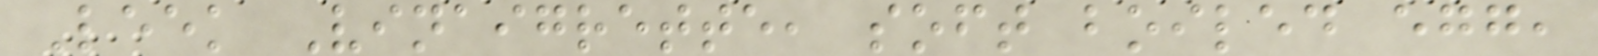Leek Vinaigrette, soft boiled egg,
